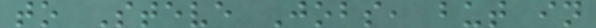to Steve Jobs, but in
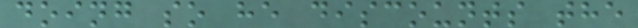doing so he discounts the
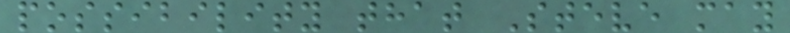possibility that Steve may
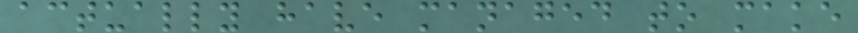actually have managed to make
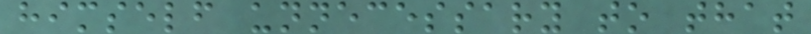himself unnecessary to that
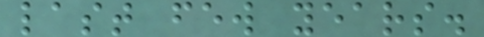last few years.
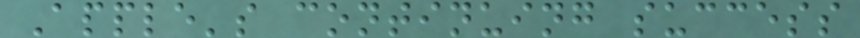Apple's continuing success
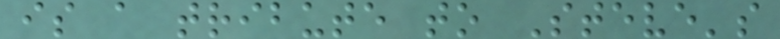is a tribute to Steve's
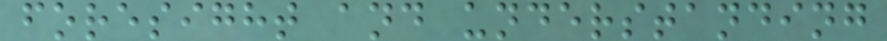foresight and understanding
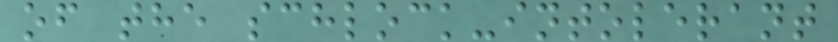of the schlock-intolerant
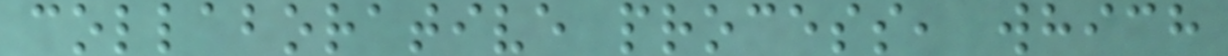collaborative process, which
